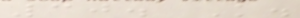30. K.
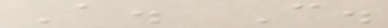A. C.
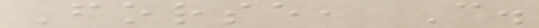Forse, C.
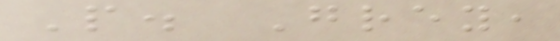P. Grey,
